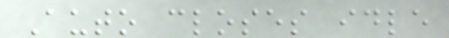Auto closes idle
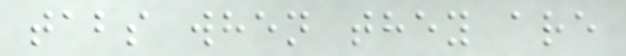tabs when they are
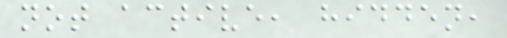not active, hidden,
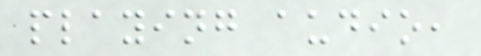playing audio,
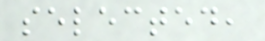selected,
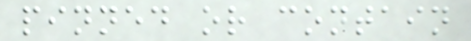pinned or contain
